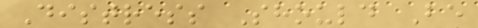Distress Should Be
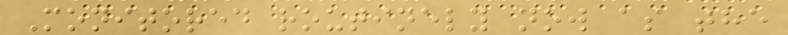Monitored routinely now as the
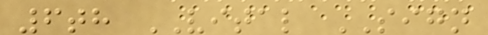6th VITAL SIGN
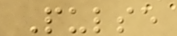Pulse
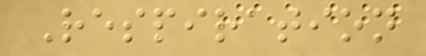Respiration
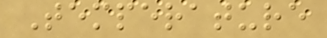Temperature
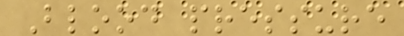Blood pressure
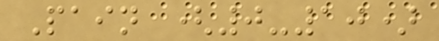Pain (0-10)
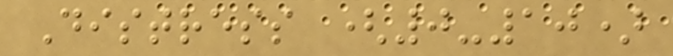Distress (0-10)
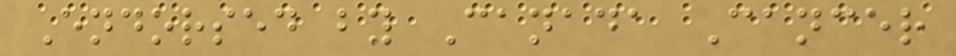Endorsed by Canada Cancer
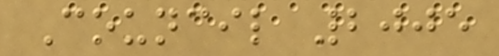Council 2005
